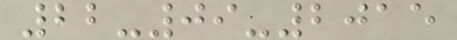22-09-2015
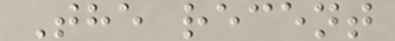The recent
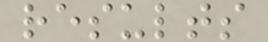results
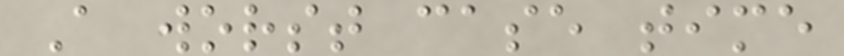A worst case time
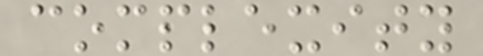complexity
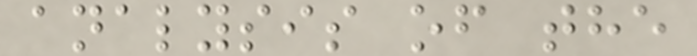analysis of the
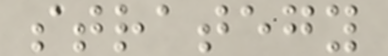strategy
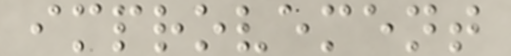improvement
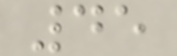45
